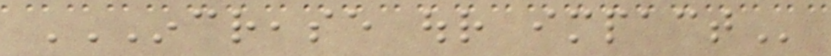INCREASE OUR IMPACT
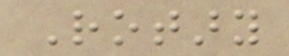Rotary
